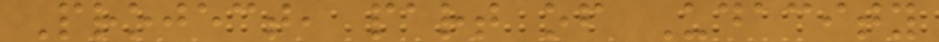Project, part of Udacity
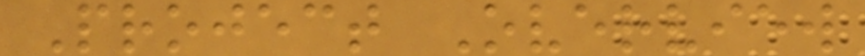Project Overview
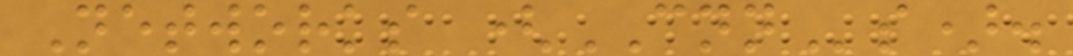Networks (CNNs).
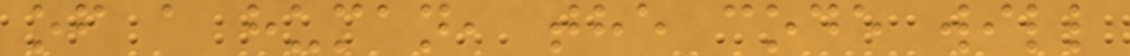of a human, the code will
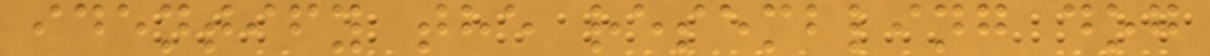identify the resembling dog
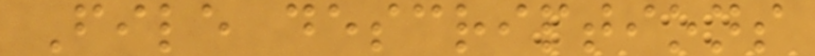File descriptions
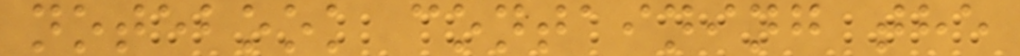notebook containing the
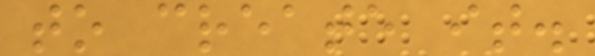to create it.
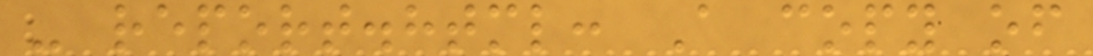- report.html: A copy of
